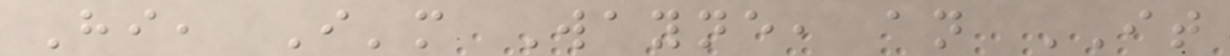Hi, I'm Wayne, an IT
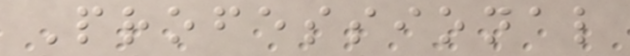Professional
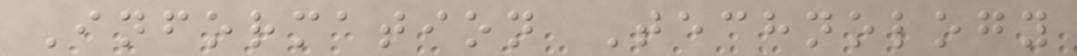Information Technology
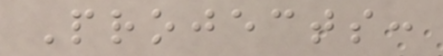Projects:
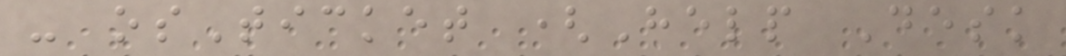- osTicket (Help Desk
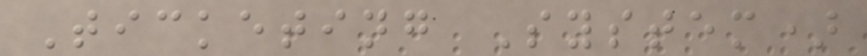Ticketing System)
